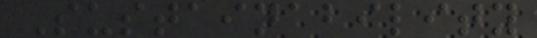Sustainability
